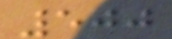500
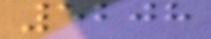5208
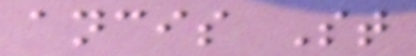ancis St
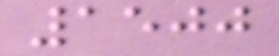1500
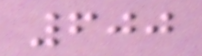600
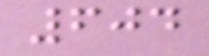604
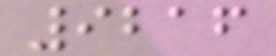9216
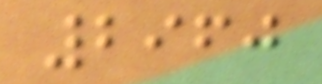2960
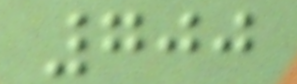700
